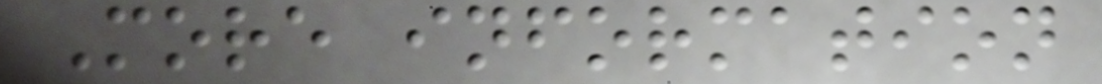More information
